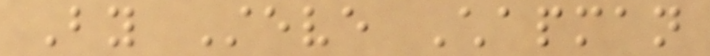By Steve Chapman
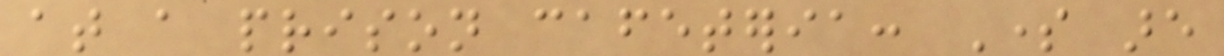at a prison cafeteria: Some are
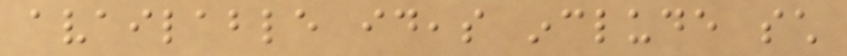available ideas include such
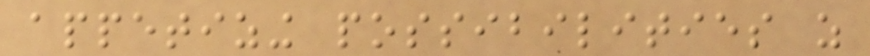appetizing possibilities as
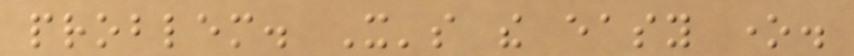problem. It's the easy one.
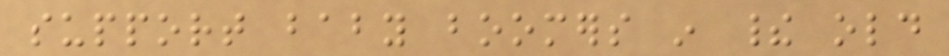support baby boomers in their old
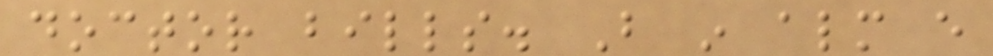doctor bills. But in almost every
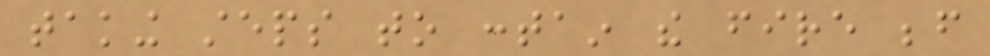taking steps to contain the fire before
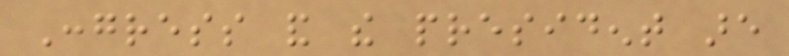Congress and the president are
